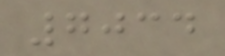7034
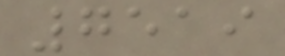7519
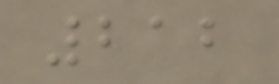212
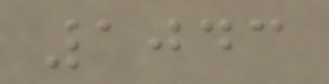1043
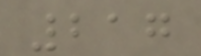217
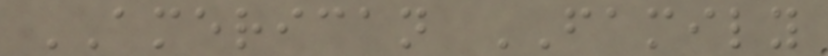AMERICAN FAMILY
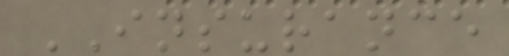INSURANCE
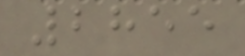2855
